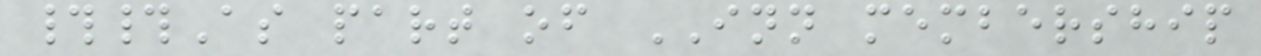##As part of INN membership
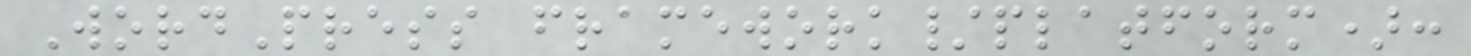WordPress framework/platform):
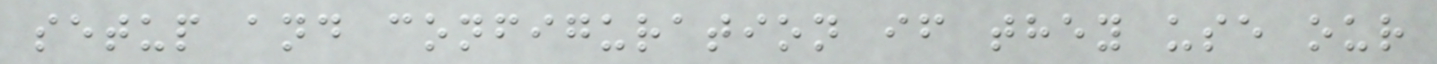setup and configuration if they use our
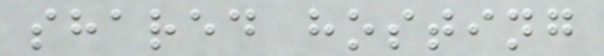shared hosting
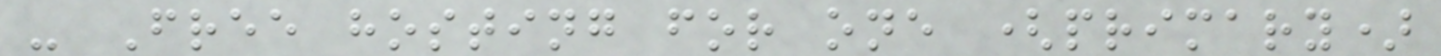- Free hosting for one (primary)
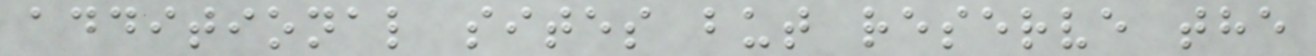additional sites but reserve the
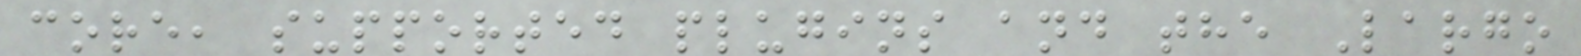core, supported plugins and the Largo
